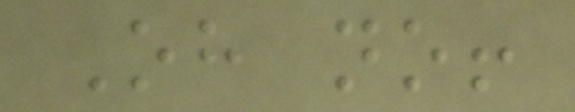Oh no!
